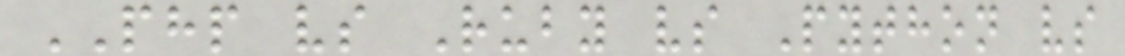PHP vs Ruby vs Python vs
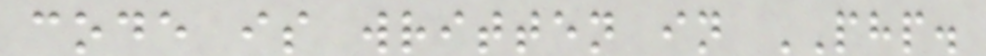code is written in PHP.
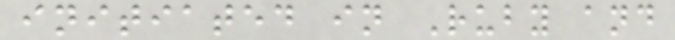initiated in Ruby and
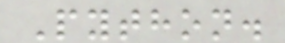Python.
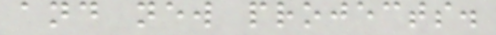and new projects.
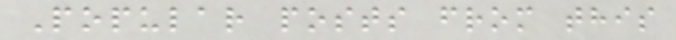Popular posts from this
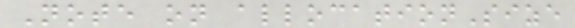Note on allocationSize
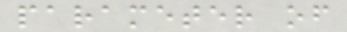parameter of
